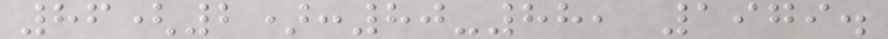86(2):80-88, 1979.
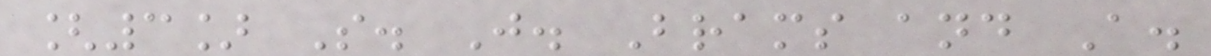[3] S. J. Brams and A.
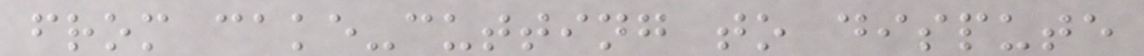from cake-cutting to dispute
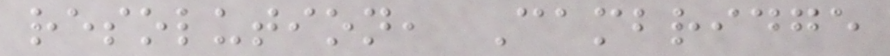resolution, Cambridge
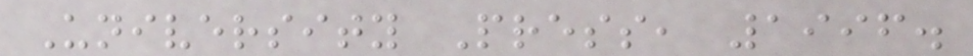University Press, 1996.
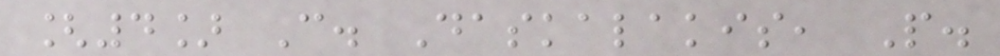[4] C. Daskalakis, P.
